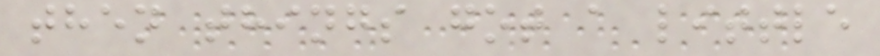then things got a little
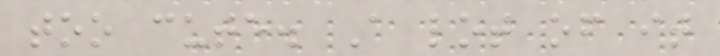too cute. A lot of it
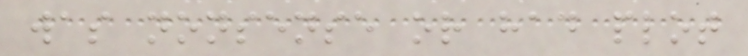was nonsense or had plot
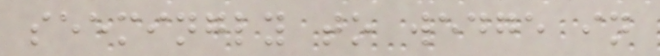seemingly to wedge in
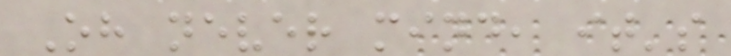Oh never mind, it's
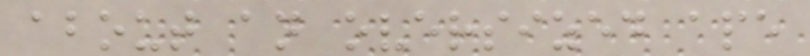about an oversized ape
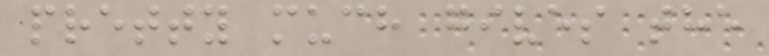pretty much gives the
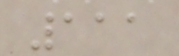111
